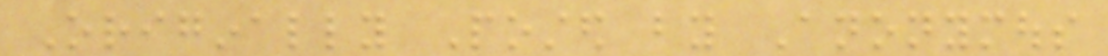Originally Posted by Anonymous
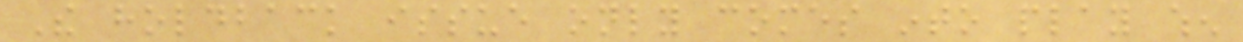The holdback issue only comes into play when
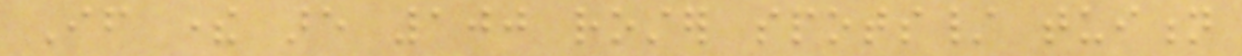If there are 100 roster spots/ tuition
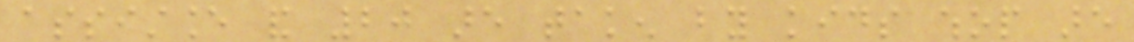assistance and 20 are taken by kids whop are
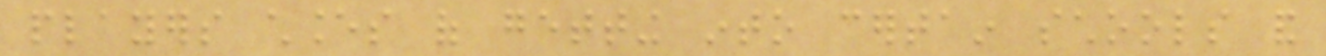players chances of getting into certain schools and
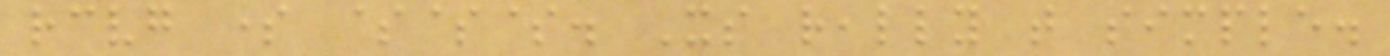receiving some $$$. Its really that simple.
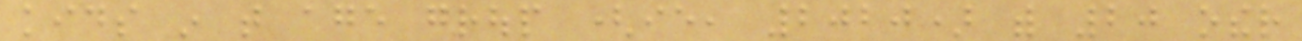kids in that age group (ie, 2020) with 20 other
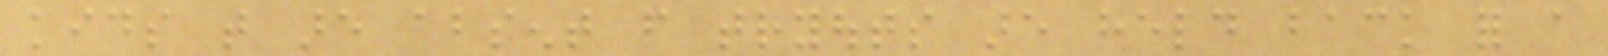kids that are absent from tryouts are held back for a
